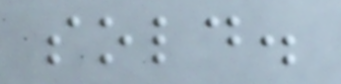sold.
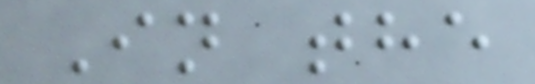In the
